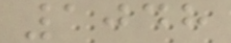1048
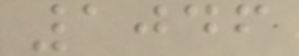1046
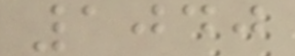1040
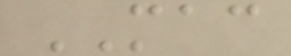MAC
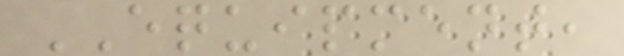EQUIPMENT,
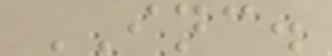INC.
